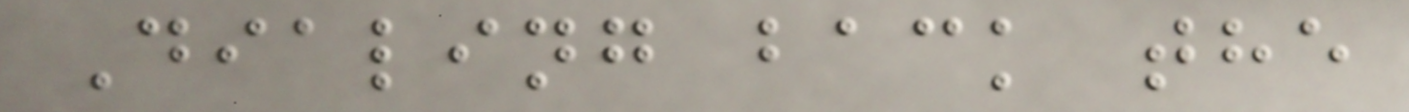Dialing back the
